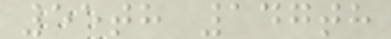55th 147th
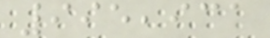995,931
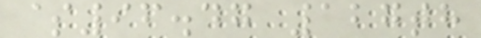$96.47 127th
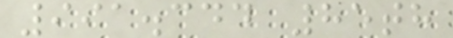991.344 85th
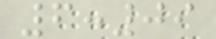6:09
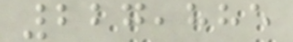227,885
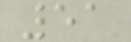51
